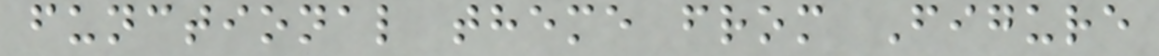functional theme from Figure
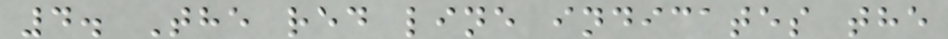4. The red line indicates the
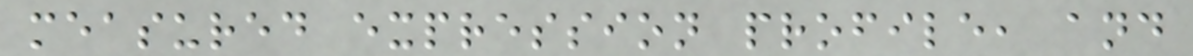measured expression profile, and
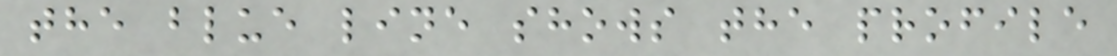the blue line shows the profile
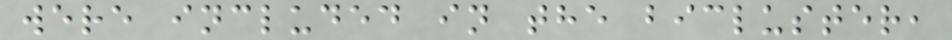were included in the bicluster,
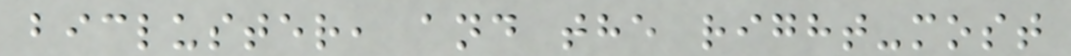bicluster, and the right-most
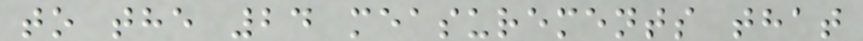to the 24 measurements that
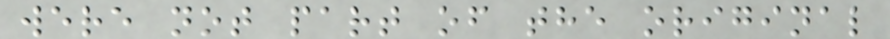were not part of the original
